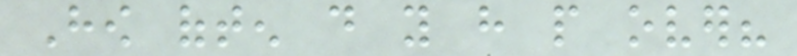How often do you have people over?
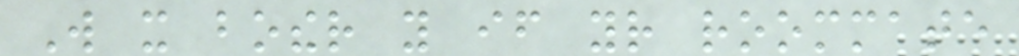Will it bother you if your roommate
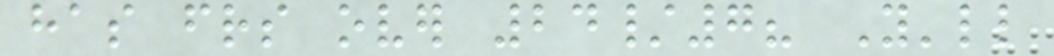has friends over 24/7? You'll
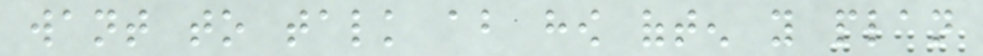want to talk about how often you plan
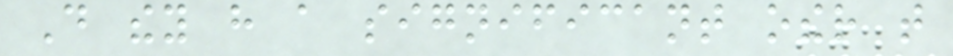Do they have a significant other that
